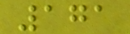171
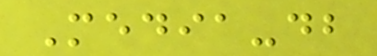Media-db
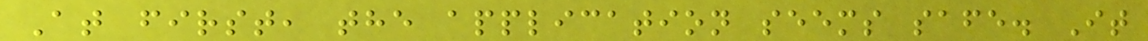At first, the application seems safe. It
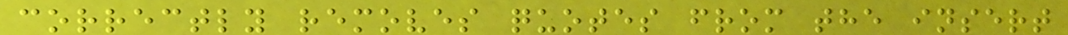correctly removes quotes from the insert
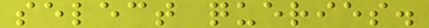select queries.
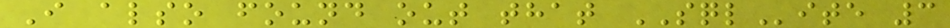I also found out that SQLite 3
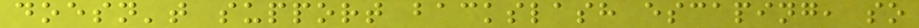doesn't support backslash escaping, so
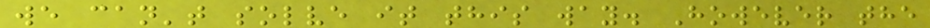we can't solve it this way. However the
